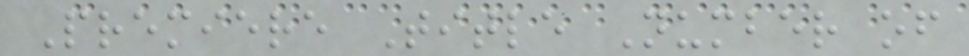Premiere Title Number of
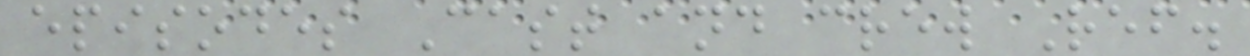episodes Cast and crew Ref.
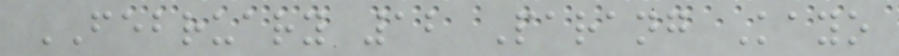FEBRUARY 12 Parang Kayo
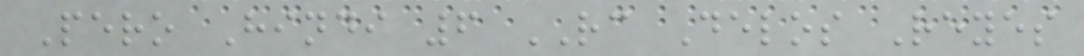Pero Hindi 6 RC Delos Reyes
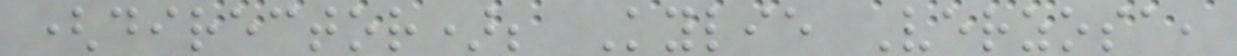(director); Kylie Verzosa,
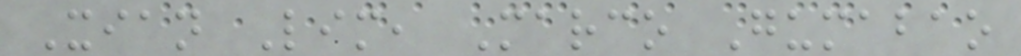Xian Lim, Marco Gumabao
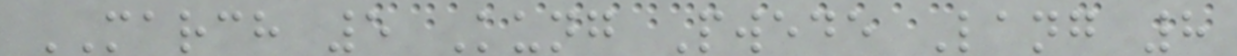MARCH 5 Kung Pwede Lang 8
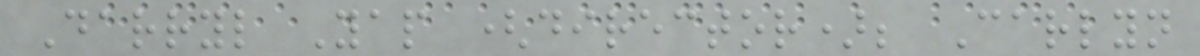Darryl Yap (director); Carlyn
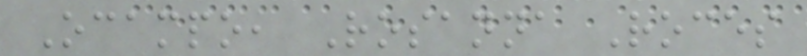Ocampo, Rosanna Roces
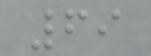69
